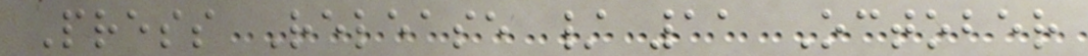Press Release / 11 October
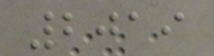2019
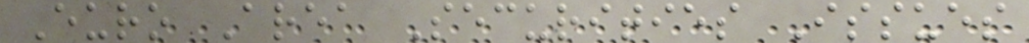Euro Area Securities Issues
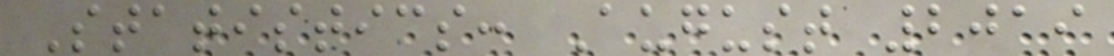Statistics: August 2019
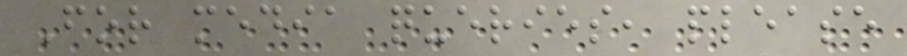For media queries, please
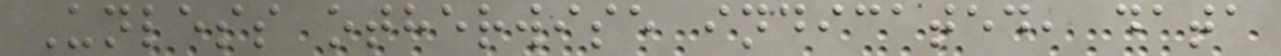Unless otherwise indicated, data
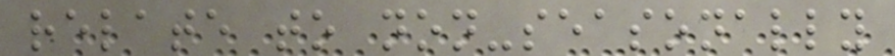relate to non-seasonally
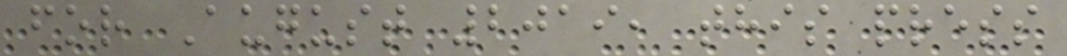for August 2019, this press
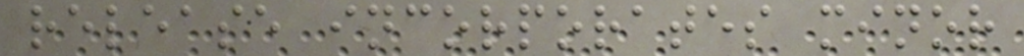release incorporates minor
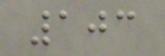103
